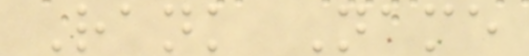Rank Name
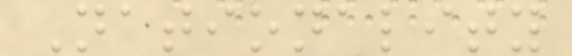Nationality
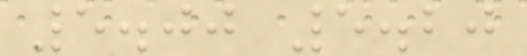5.00 5.20
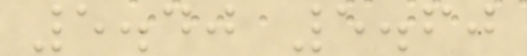5.40 5.60
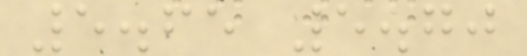5.65 5.70
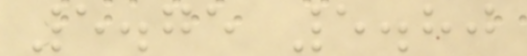5.75 5.80
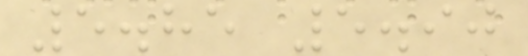5.85 5.90
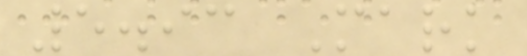5.93 Mark
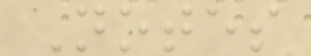Notes
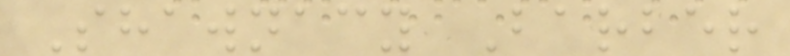Shawnacy Barber
